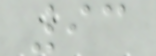93
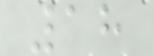18
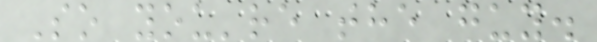So you're the guy.
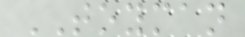TOYMAN
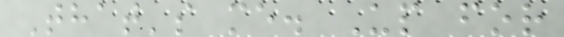That's me. Up for
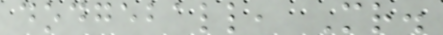dodgeball, Mr.
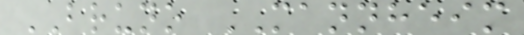BRUNO MANNHEIM
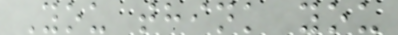You think you
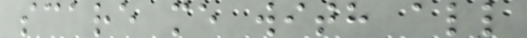scare me with all
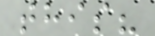this?
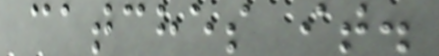catches it.
